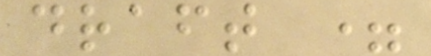draft =
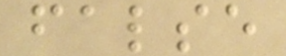false
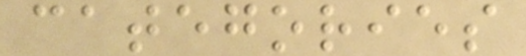categories
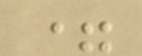=
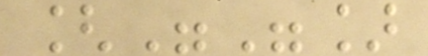[""]
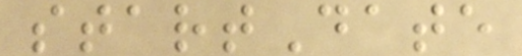startDate
